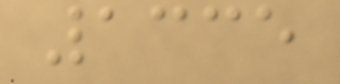1335
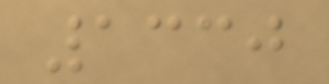1330
